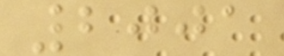2001
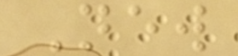New
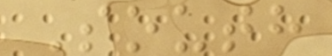South
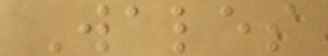Wales
